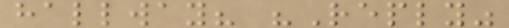hallway? "Reply"
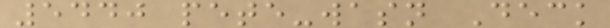5440 pete-wasn Deck
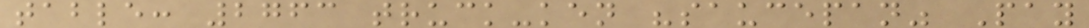table: 2763 truck-ken "saucepan" Pay
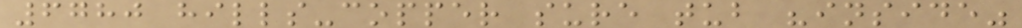6780 hills-copper sure tub "inside"
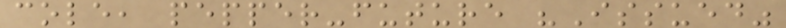cole, pepper-future "Issued"
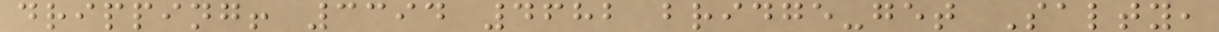dripping! 3394 4682 bridge-get Salty,
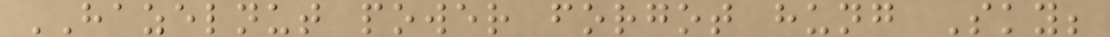HAZELNUT power forgot hung Sky;
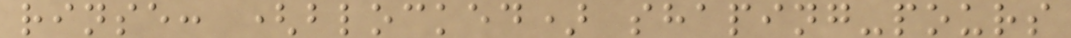rinse: (blocked) shaping-pours
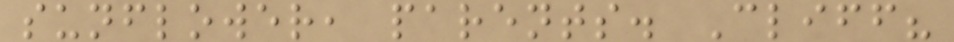sunflower, parents. Cliff?
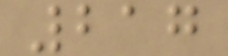217
